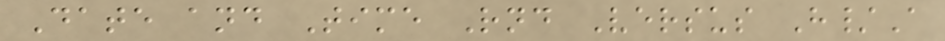Date and Time Rnd Versus H/A
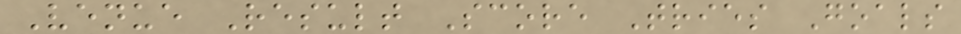Venue Result Score Tries Goals
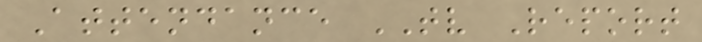Attendance TV Report
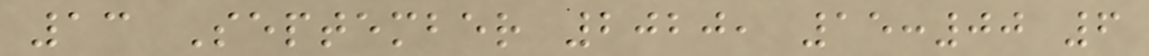13 September 2020, 15:00 6
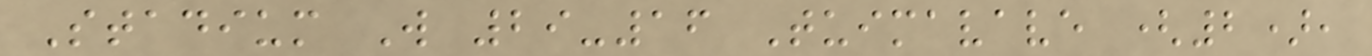Stadium W 29-16 Tuimavave (2),
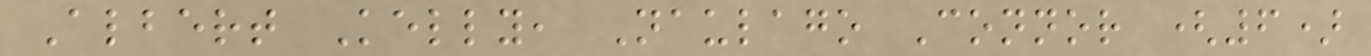Albert Kelly, Naulago Connor (6)
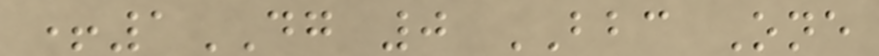+1DG 0 BBC One
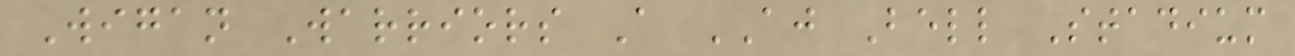Wigan Warriors A AJ Bell Stadium
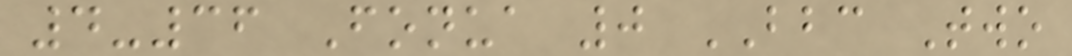4-36 Fonua 0 BBC Two
